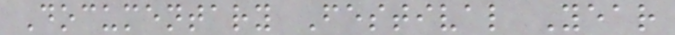Documentary Festival Year
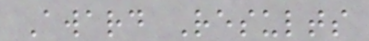Award Results
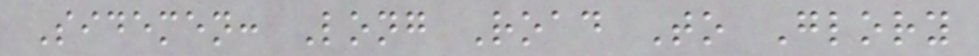Sidemen: Long Road To Glory
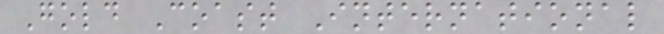Gold Coast International
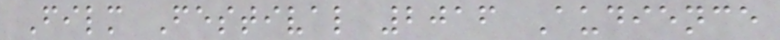Film Festival 2016 Audience
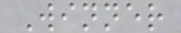Winner
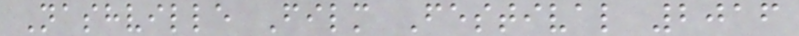Nashville Film Festival 2016
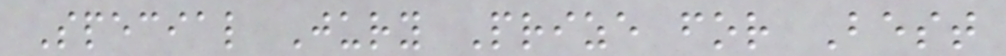Special Jury Prize for Best
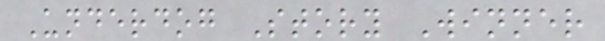Underdog Story Winner
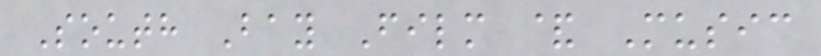South Bay Film & Music
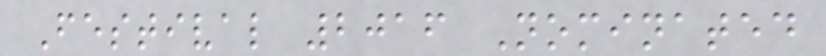Festival 2016 Nominated
